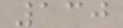130
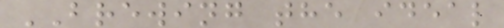BREWING the ideal
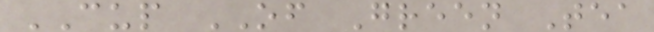CUP OF Green Tea
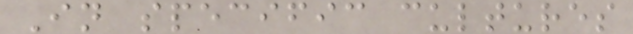In specific cultures
